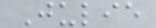Julie
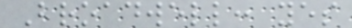Broadwell: yes
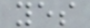yes
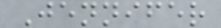Jennifer
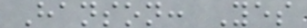Hanson: Yes
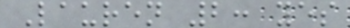Lauren 2: yes
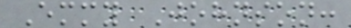Emmy Johnson:
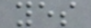yes
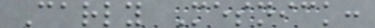Carly Mesnick:
